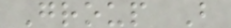Group B
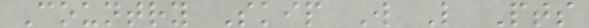Country Skip W L Pts
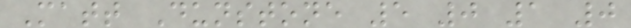Matt Dunstone 5 0 1 0
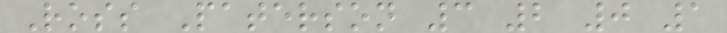Ross Paterson 3 2 0 1
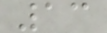13
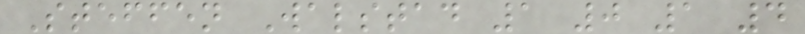Steffen Walstad 1 0 1 4
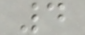4
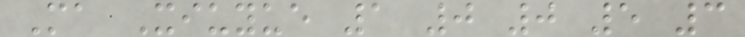Ma Xiuyue 1 0 0 5 3
